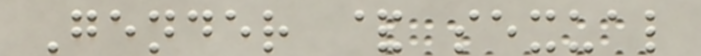Gender & sexual
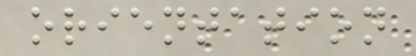orientation
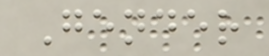Gender
